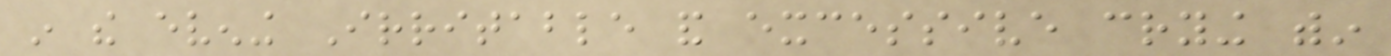in the evening Irritable and excessive crying within
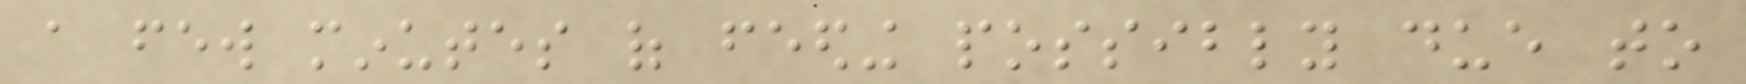a few minutes of feeding possibly due to
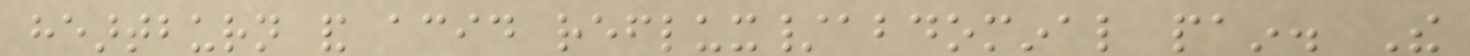heartburn and acid reflux/abdominal pain. The
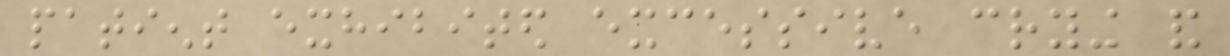patient exhibited excessive crying and
